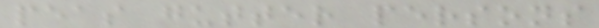peas gutter persons
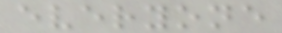everyone
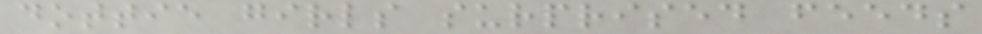dottie girls surprised feeds
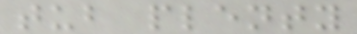tub plenty
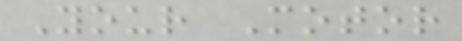Your Motor
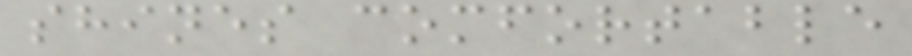shines comfortable
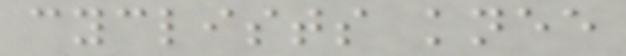cyclists knee
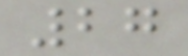27
